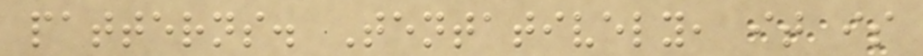patterns. Tentatively, it is
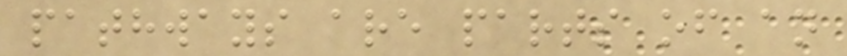pathways are parts of an
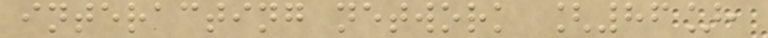interacting network [86],
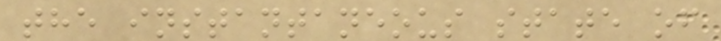the instantaneous state of
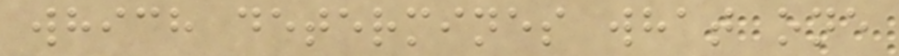which determines what one
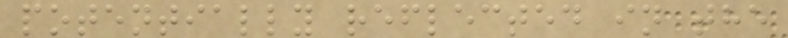potentially reflected in the
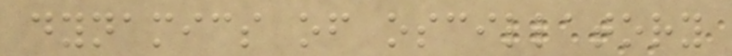dynamics of oscillatory
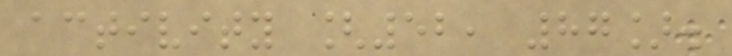activity [52, 87].
